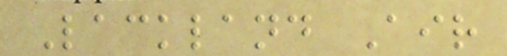Lackland Air
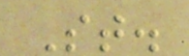St.
